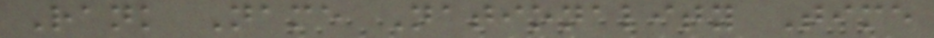Rank Name Nationality Time
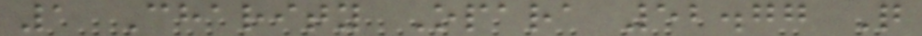1 Charity Opara 52.77 Q
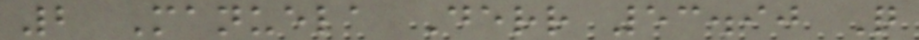2 Manuela Derr 53.90 Q
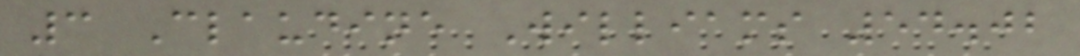3 Claudine Williams 54.02
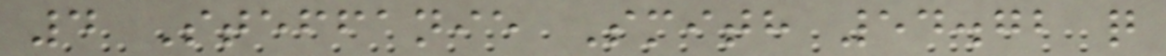4 Steffanie Smith 54.72 q
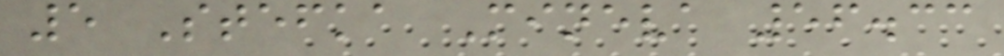5 Stefka Mineva 56.33
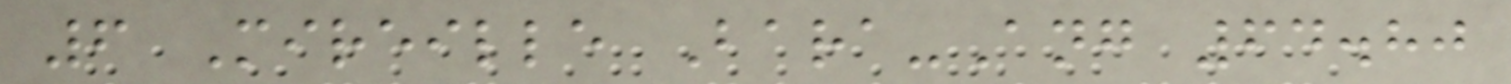6 Mireille Bara-Ang 64.80
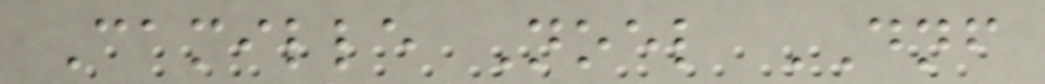Camille Noel DNF
